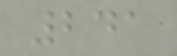241
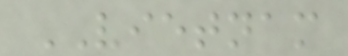VIETNAM
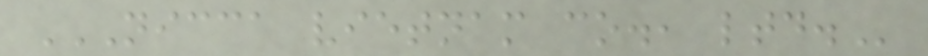NICCA VIETNAM CO., LTD.
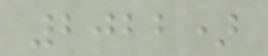2022)
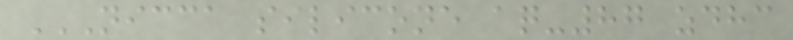NICCA SILICONE AQ-87 ZDHC
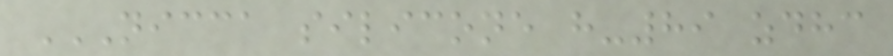NICCA SILICONE H-89 ZDHC
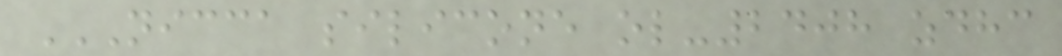NICCA SILICONE OL-2408 ZDHC
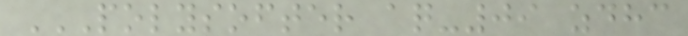POLYSOFTER AQ-09 ZDHC
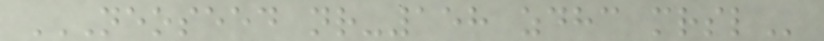NEOSEED NR-158 ZDHC MRSL
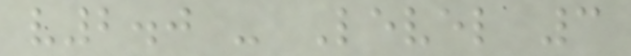v2.0 - Level 3
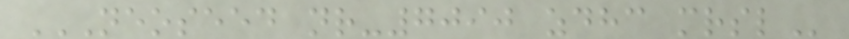NEOSEED NR-7090 ZDHC MRSL
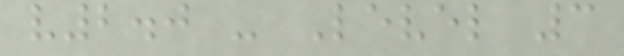v2.0 - Level 3
